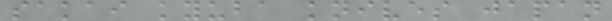sakai kyuba knives japan
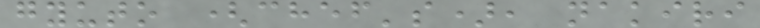gyuto (chef's), nakiri
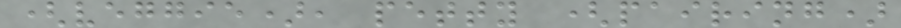(veggie), petty (pairing)
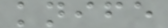knife
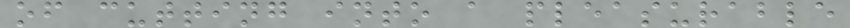of cutting into a pleasurable
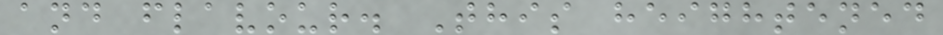and flavour. This heightened
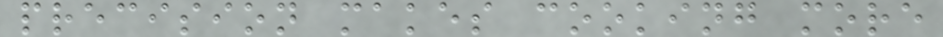precision makes cooking more
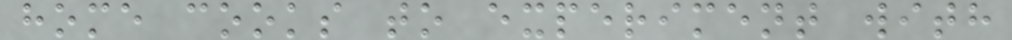home cooks to experiment with
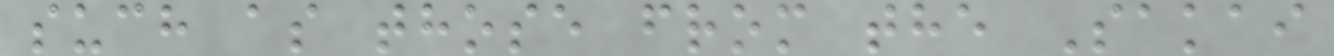such as those from the Sakai
